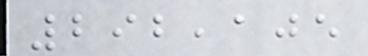292,105
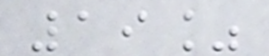19%
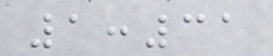1:31
